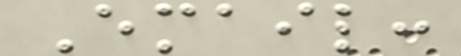Email:
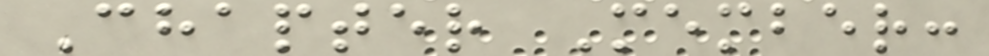Chapter Member:
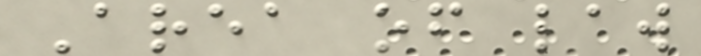Area of law
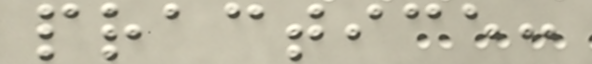practice:
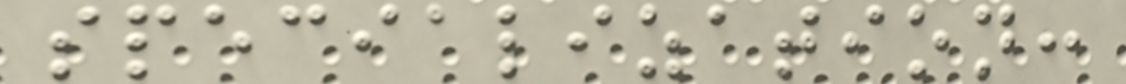specialization:
